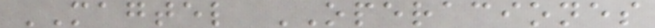MAGTEL OPERACIONES
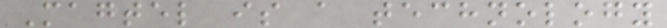Magtel is a technology
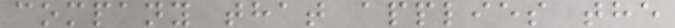company that applies the
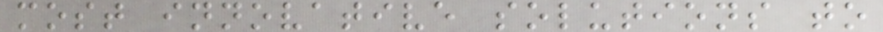most innovative solutions to
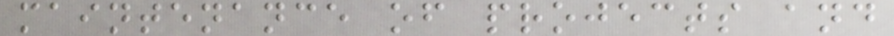maintenance of projects and
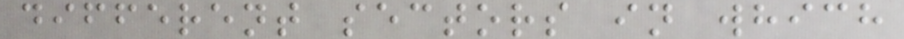different sectors in which
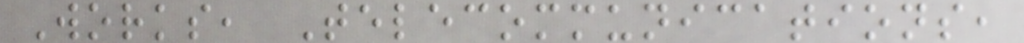Works, Telecommunications,
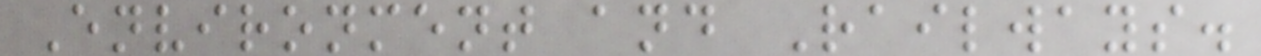Environment and Railways.
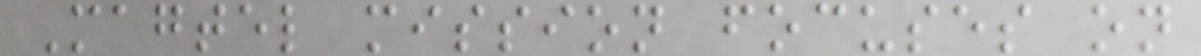Magtel mission focuses on
